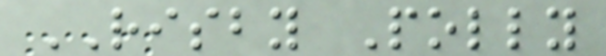RISBY Polly
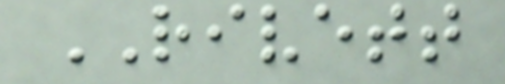RIVETT
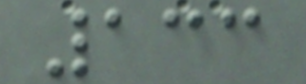133
